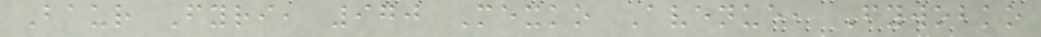Baur Fyri, 970 Mexko Avenue, Fywobko
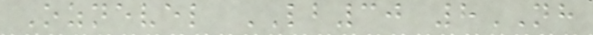Oznevel LB30 8NH
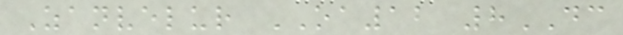Zanvelur OA12 8DC
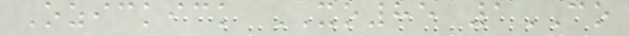Ozickick XO85 1CO
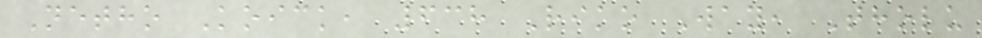Netho Koick, 638 Riko Way, Tholu
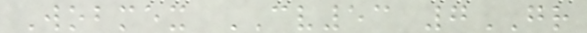Wobmex CV53 7GR
